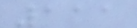111
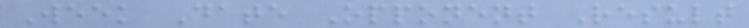Week Date Opponent Result
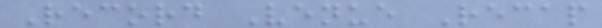Record Venue Recap
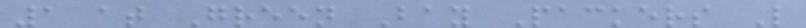1 at Green Bay Packers L
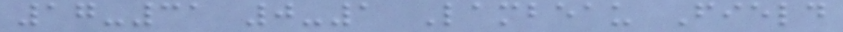17-31 0-1 Lambeau Field
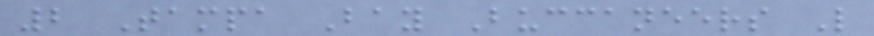2 Tampa Bay Buccaneers L
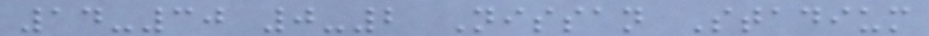14-30 0-2 Nissan Stadium
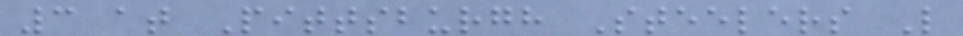3 at Pittsburgh Steelers L
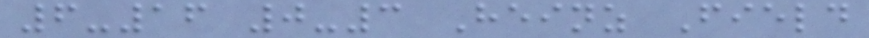6-16 0-3 Heinz Field
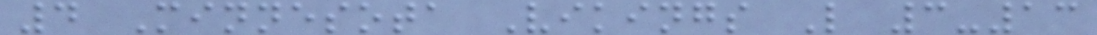4 Minnesota Vikings L 3-13
